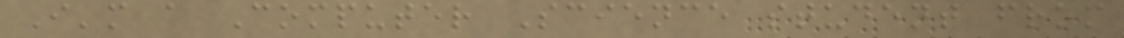I'm a Computer Science student from
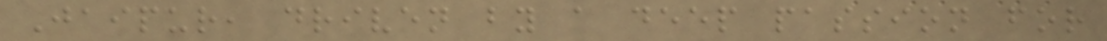Jaipur, driven by a deep passion for
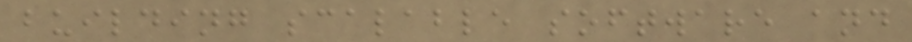building scalable software and
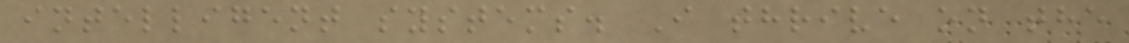intelligent systems. I thrive on the
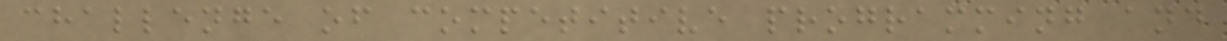challenge of competitive programming and
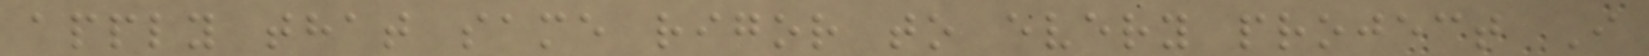apply that same rigor to every project I
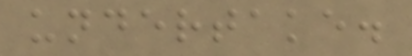undertake.
